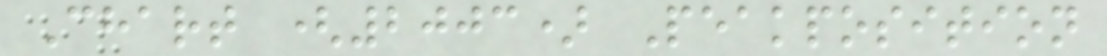Chart (2003) Peakposition
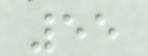55
